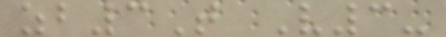zb3T V3-
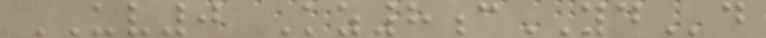UV0 Kz8cYDd
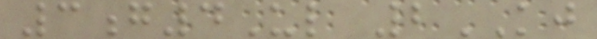3g4Ul 2KJ
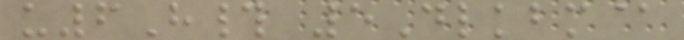u6H# 5Dlkbm@
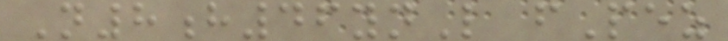N8h46ynL fPez
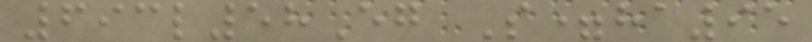693l58Eg S=ha95
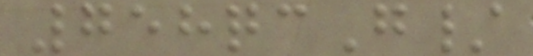758qcG/
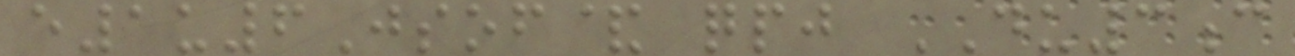e1u6Jsof& qpj DU3c
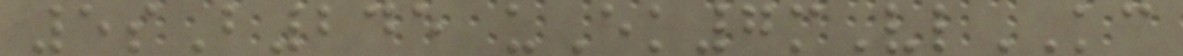5sB245 uEk7mVlKC
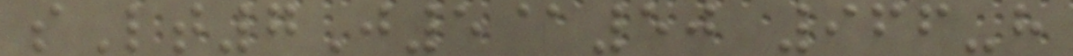sLt7J5@50 966-h
